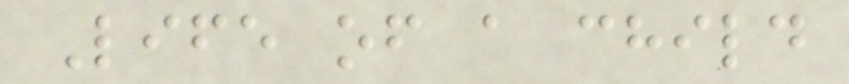Life of a child
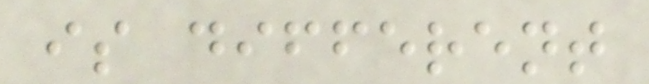is different
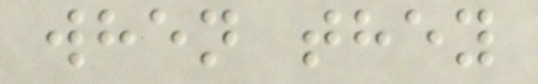when they
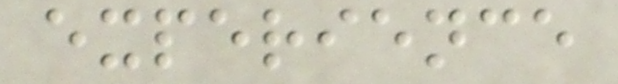experience
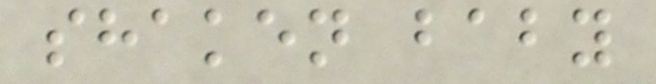shaken baby
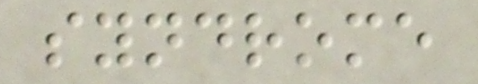syndrome
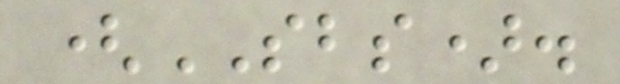(SBS).
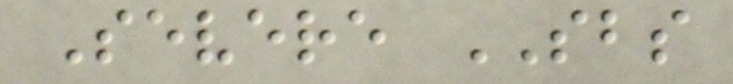Severe SBS
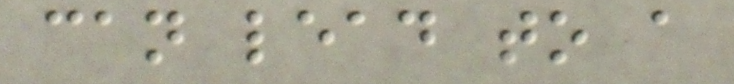can lead to a
